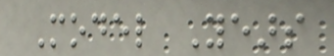Model Years
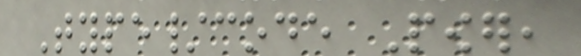Type/code Power,
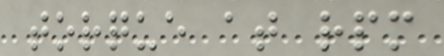torque at rpm
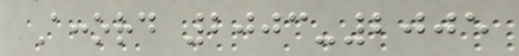Accord 2003-2005
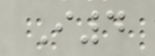I4
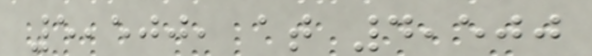5,500, at 4,500
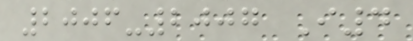2006-2007 I4
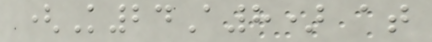(K24A8) at
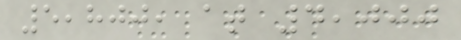5,800, at 4,000
